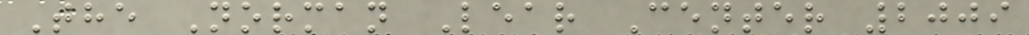The Norman Lear Center 2009
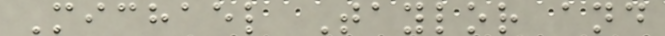Michael Taylor and
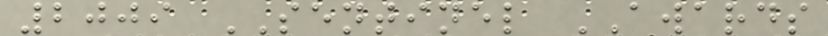2009 SENTINEL AWARDS
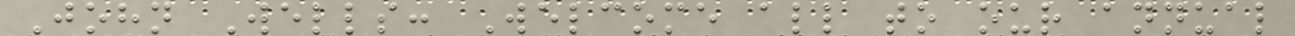John Wells: Welcome all to our annual
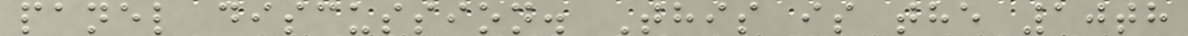panel discussion. This is the 10th
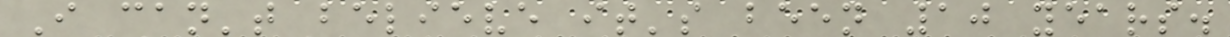I can't believe it's been 10 years.
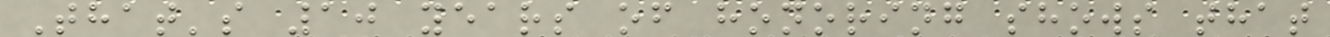That's 10 years of honoring shows that
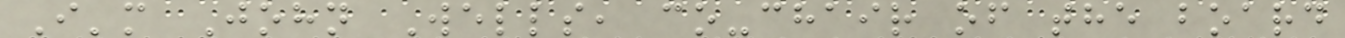I'm John Wells, co-chair of the board
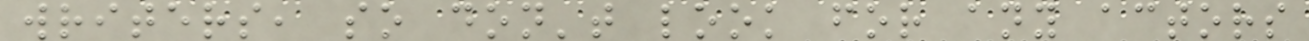writers, so don't look for any actors
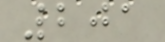201
